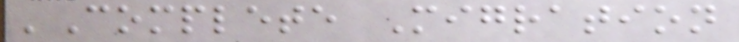'Complete Migration
